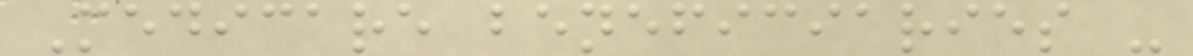Medicare beneficiaries -
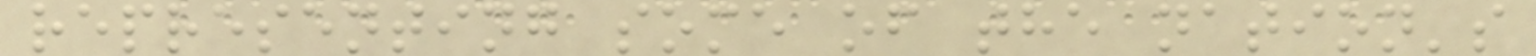representing some of the nation's
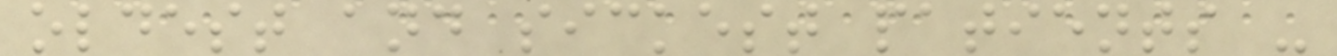oldest and sickest patients -
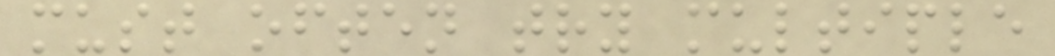must often try multiple
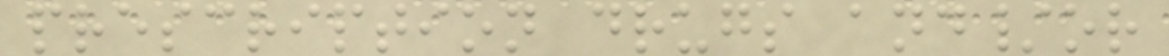prescription drugs and/or
